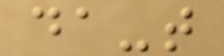da-t
